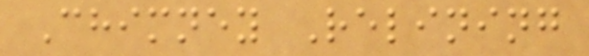Chimney Relining
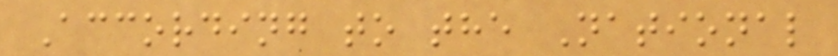According to the National
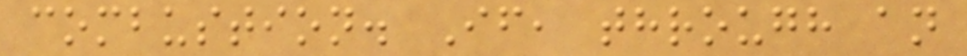combustion. If, through an
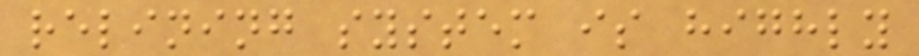relining system is highly
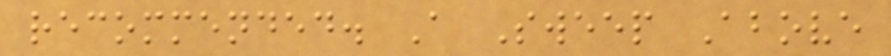recommended. A Sweep Above
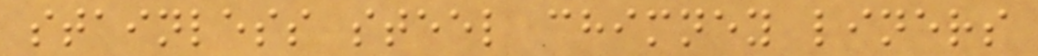stainless steel chimney liners
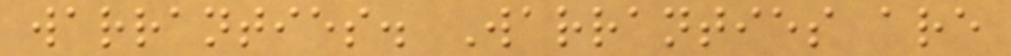warranties. Warranties are
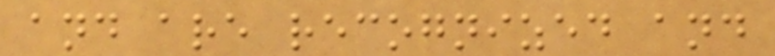and are recognized and
